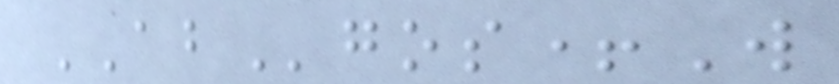ABgos+W
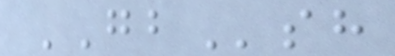GBsh
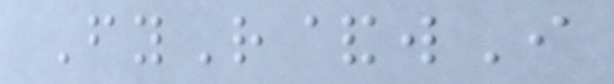FyR&wI
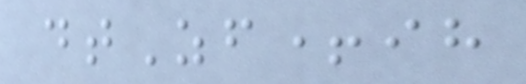dtZf+ih
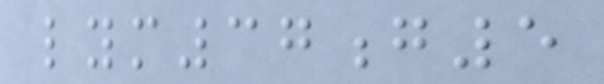lym37g5
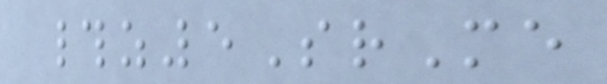#z5SrMe
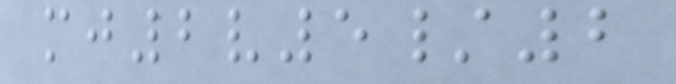mj2v5/2
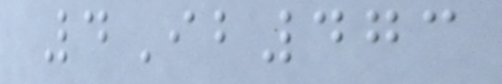4Ib473
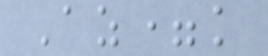Az=k
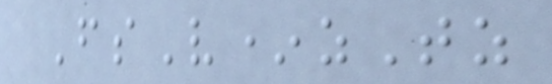FsV*zTz
